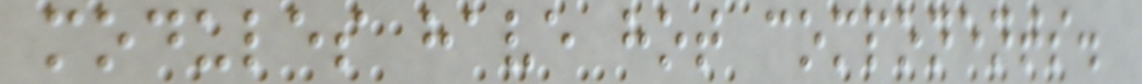modules have hot components.
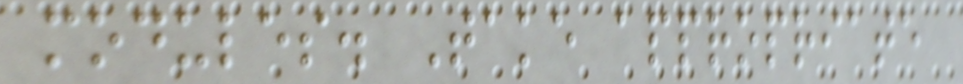modules. Take appropriate
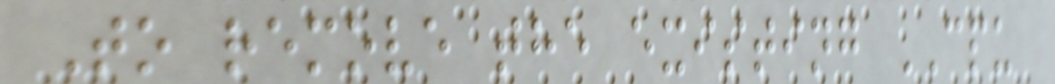To remove the existing CPU
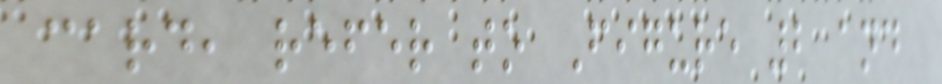card, refer to Figure 2 and
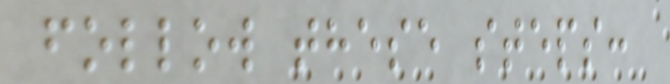follow these steps:
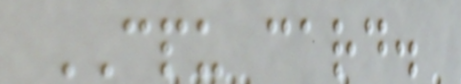CPU card.
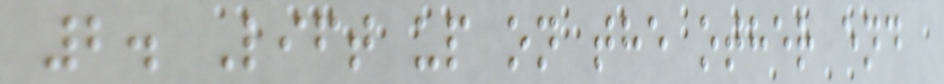2. Lift up on the other end
